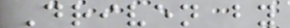Driven by
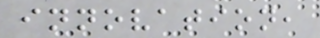innovation,
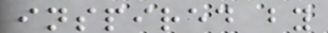inspired by
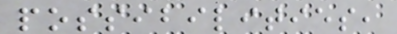possibilities,
